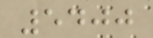5400
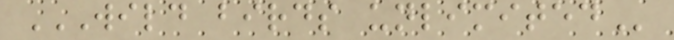WILD BIRDS UNLIMITED
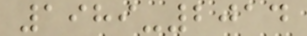1989-2014
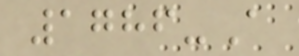1786-A
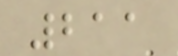211
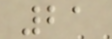21
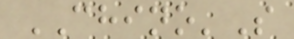CHINO'S
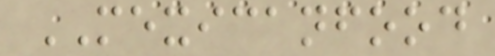MEXICANFOOD
